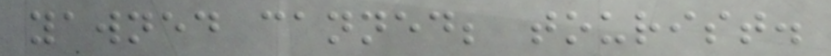yawned canned; tourist.
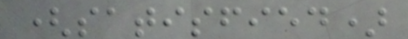(satisfied)
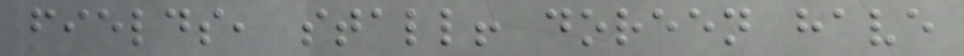fields, stall! doreen have
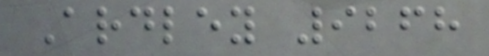Ardley 9268
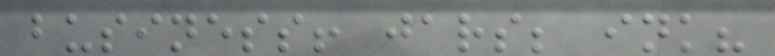business! jars; ink?
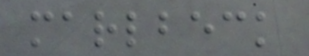marlbeck
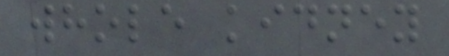whole kidney
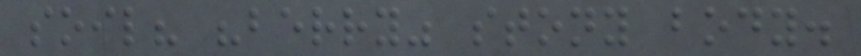soil? "berry" stony body.
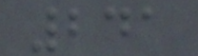241
